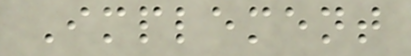Implement
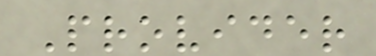Provider
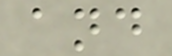and
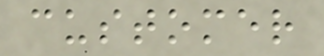customer
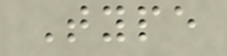Type
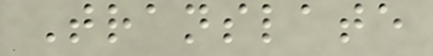Translate
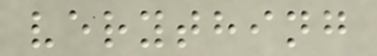verything
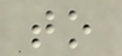to
